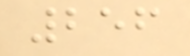256
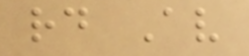rd Av
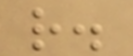r.
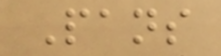Pans
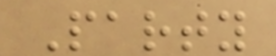Party
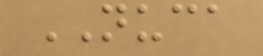NUCA
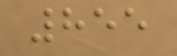855
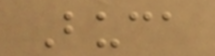Buca
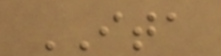ITA
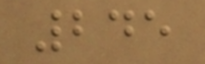245
